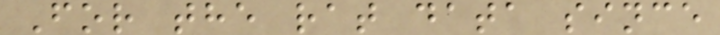For the rat data since
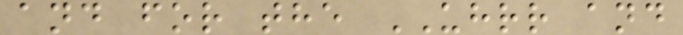and for the UHRR and
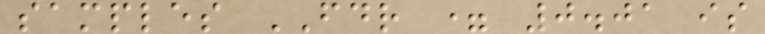samples FDR = 0.01 is
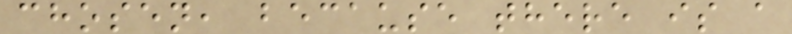chosen, because there is a
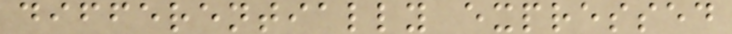differentially expressed
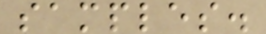samples.
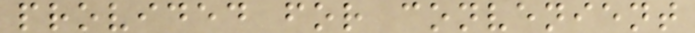provided for convenient
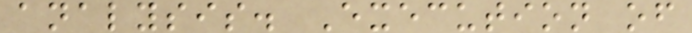analysis. Execution of
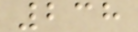238
